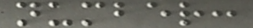number:
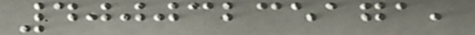40003235171,
